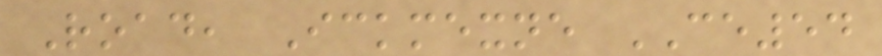Road, Ickmexne CE54
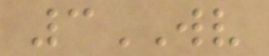3WV
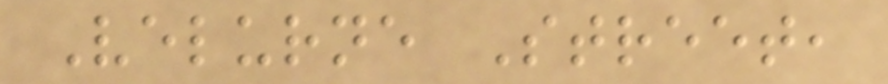Velurne Street,
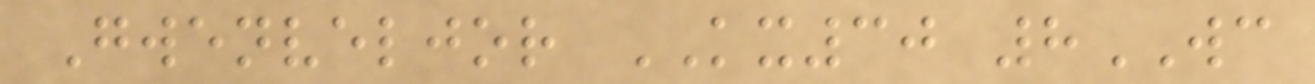Gwenveljor KX30 8WC
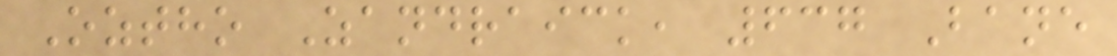Oztho Zandraick, 637 Bane
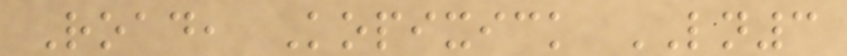Road, Kopixick LN3
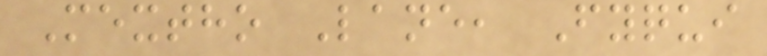Mextho Lane, Fyqui
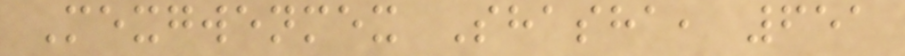Mexgwenmex Shasha, 651
